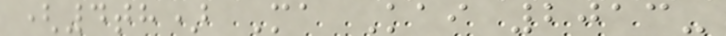(4th) Ma Kai 2013-
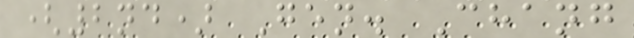(2nd) Gen. Chang
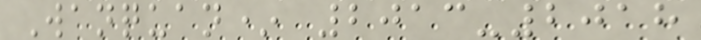Wanquan* 2013-2018
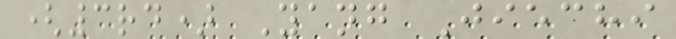(3rd) Yang Jiechi
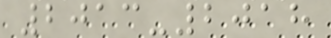2013-2018
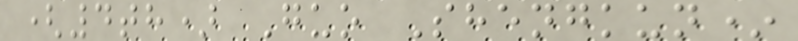(4th) Guo Shengkun*
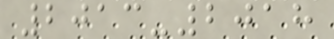2013-2018
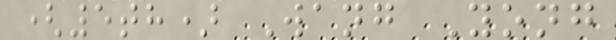(5th) Wang Yong
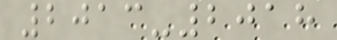2013-2018
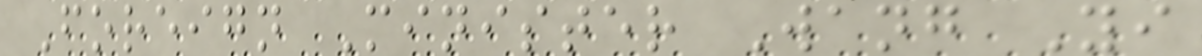Foreign Minister Wang Yi
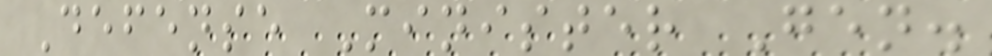Defense Minister Gen.
